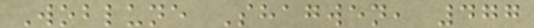Woblune Shagwen, 477
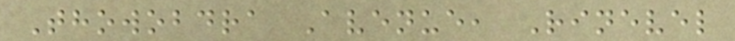Thowobdra Avenue, Rinevel
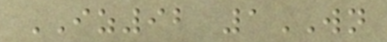IZ92 1WN
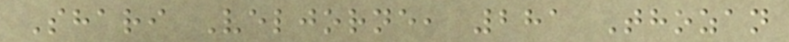Shari Veljorne, 281 Thozan
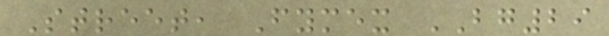Street, Fymex BG29
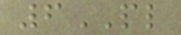6PL
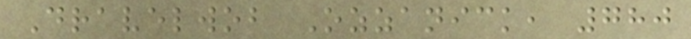Dravelwob Ozzanick, 780
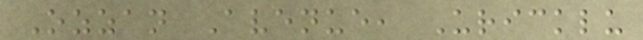Ozzan Avenue, Uricklu
